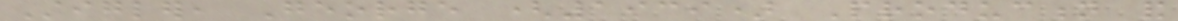Stigler, George (1939) Production and
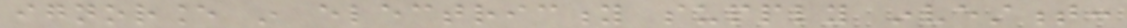ignorance in electricity supply investment:
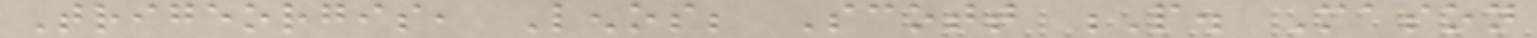Trigeorgis, Lenos; Scott P. Mason
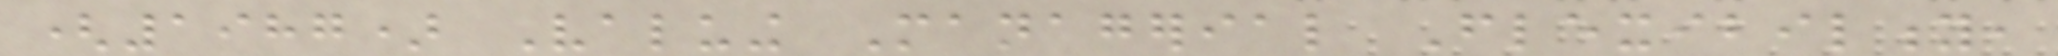(1987) Valuing Managerial Flexibility,
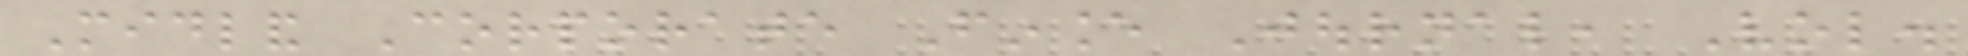Midland Corporate Finance Journal, Vol.
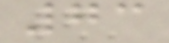73
